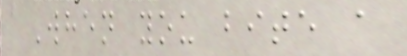When you bite a
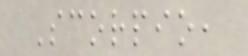Scorpio,
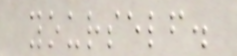yourself.
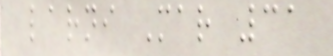larni Mar 31
